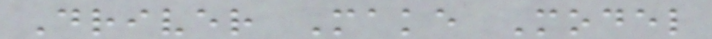Driver Make Model
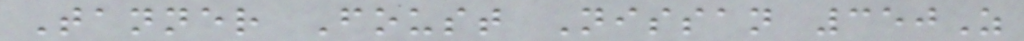Tanner Foust Nissan 350Z
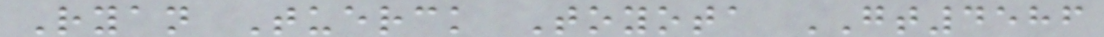Ryan Tuerck Toyota GT4586
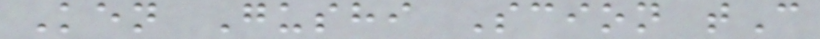Ken Gushi Scion tC
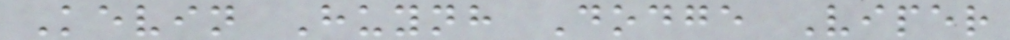Kevin Huynh Dodge Viper
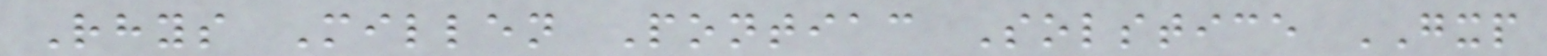Rhys Millen Pontiac Solstice GXP
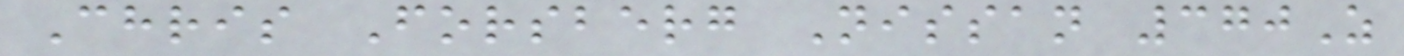Chris Forsberg Nissan 370Z
